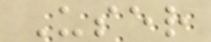User
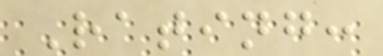Rating:
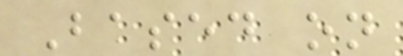Based on
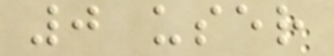0 user
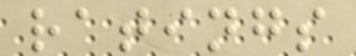ratings
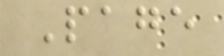Page
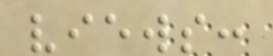views:
